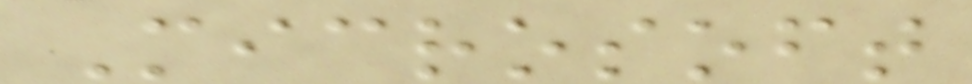Microsoft
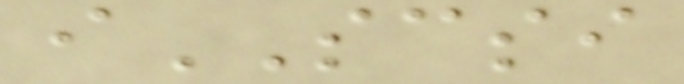iSCSI
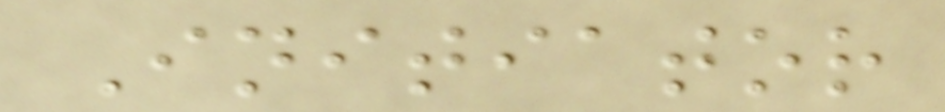Initiator
